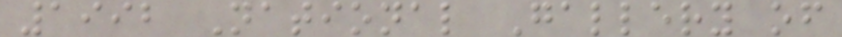1992 National Gallery of
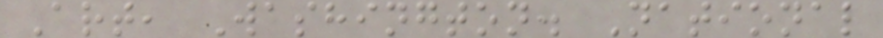Art, Washington. National
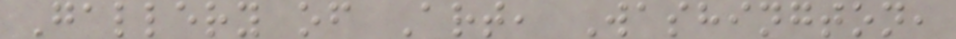Gallery of Art, Washington,
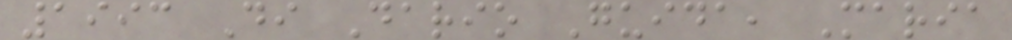1993 Di Dario Guida, Maria
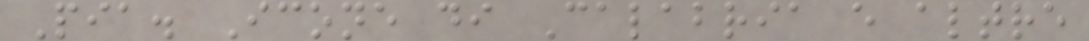Pia. Icone di Calabria e altre
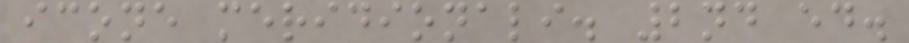icone meridionali. 2nd ed.
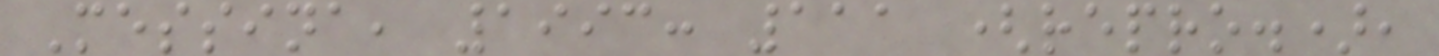Messina, 1993: 111 (repro.),
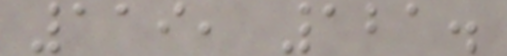119, 121.
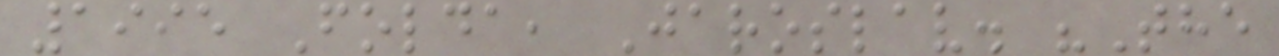1995 Folda, Jaroslav. "The
